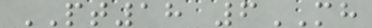PT18 6MH
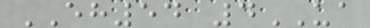EH54 4UA
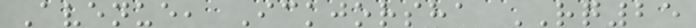Avenue, Ickjorsha RQ25
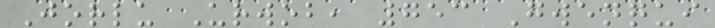Jorlu Urwob, 753 Gwenqui
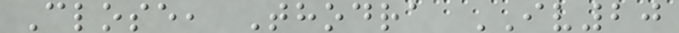Close, Thodra IV20
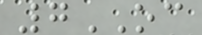7OC
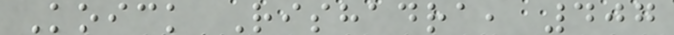Koick Rishadra, 407
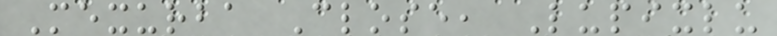Mexurba Close, Lupixlu
